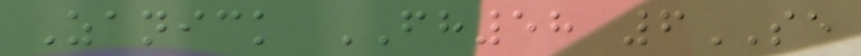Zanick FH58 6SE
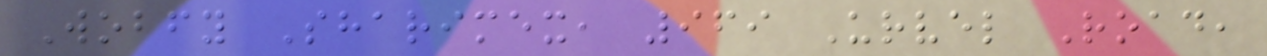Wobfy Sharimex, 969 Urvel Road,
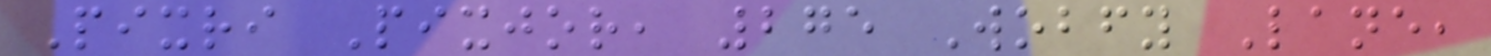Pixri Pixjor, 275 Wobfy Lane,
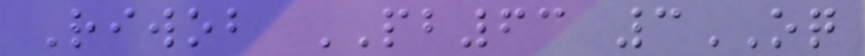Riwob PB63 3OQ
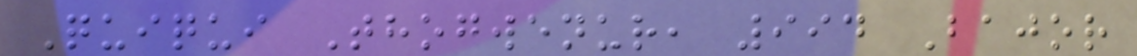Quiqui Thogwenur, 994 Bajor
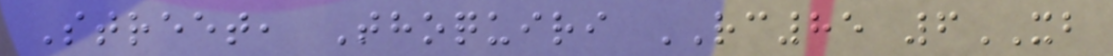Street, Thoquiri RC85 6XB
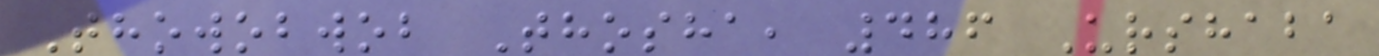Thowobwob Thosha, 486 Urshaba
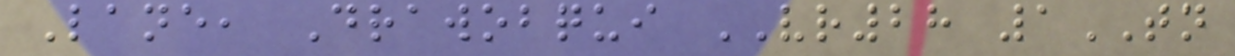Lane, Drawobqui VR28 1TN
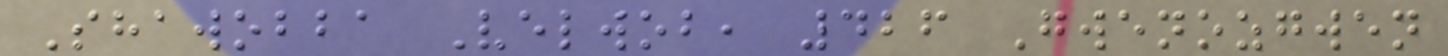Shawobba Velwob, 426 Gwenozgwen
